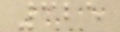325
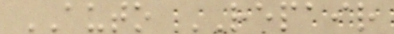AUTO REPAIR
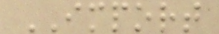IMPORT
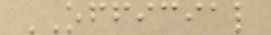OFFICIAL
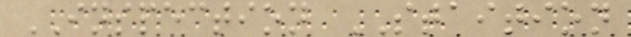INSPECTION STAITION
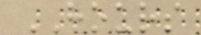HOURS
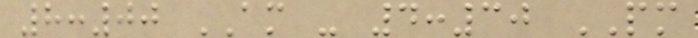8:00 AM - 4:30 PM
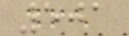501
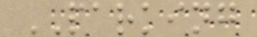PARKING
